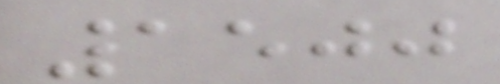1500
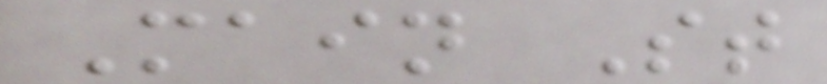Main St
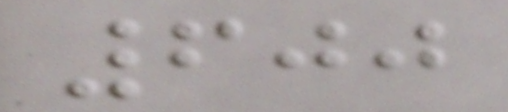600
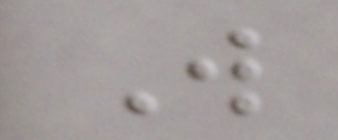W
